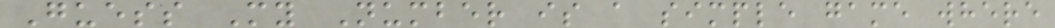Guess My Number is a simple game where
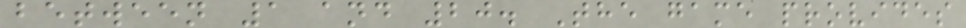between 1 and 20. The game provides
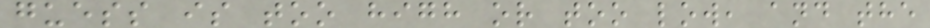guess is too high or too low, and the
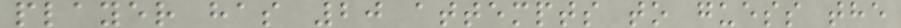player has 20 attempts to guess the
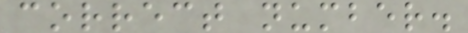correct number.
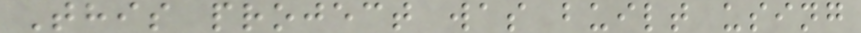This project was built using
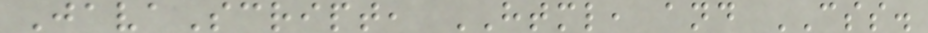JavaScript, HTML, and CSS.
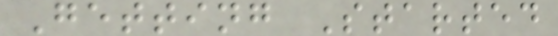Getting Started
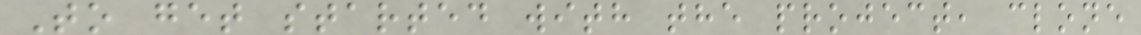To get started with the project, clone
